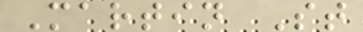Martin St
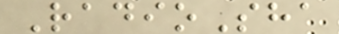RadioSha
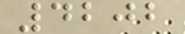4202
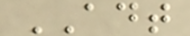ADT
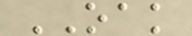OAK
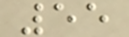55
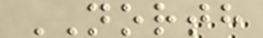NORTH
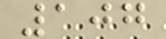107
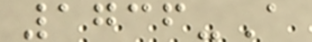1736-A
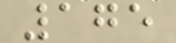175
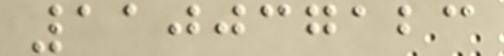110037123
